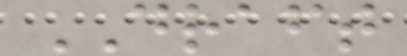DRAFT
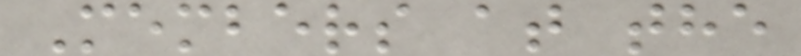Members at the
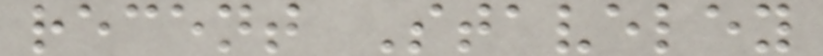recent Staveley
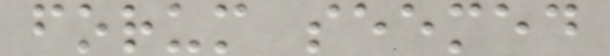forum seemed
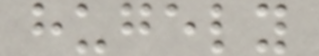hugely
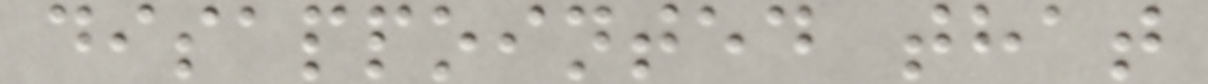disappointed that
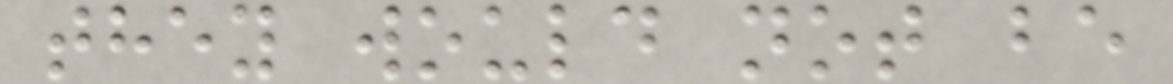they would not be
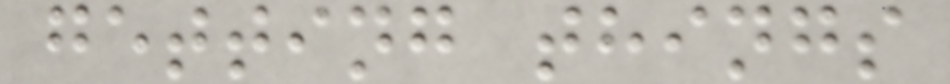getting things
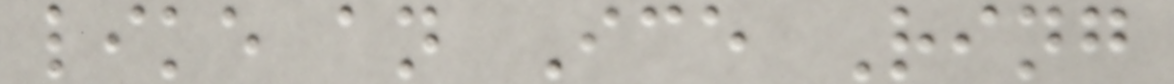like an Ice Ring
